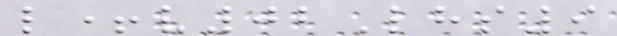l+v02Lhs9
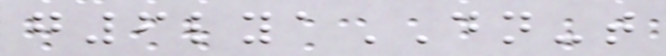g6lyaDN-t
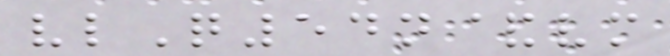vlQ54n&vm
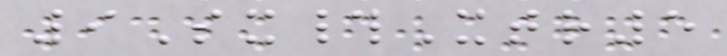9Sx#Xtr5
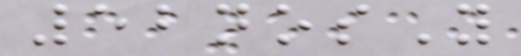52nosY
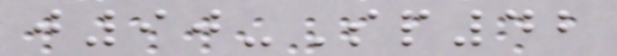j90-Sp42
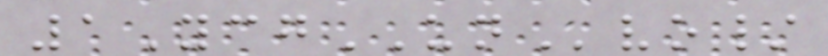1YcgUNvo/
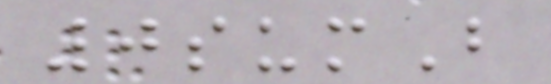0sumB
